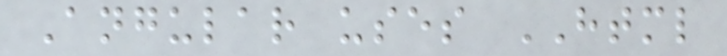Angular uses HTML
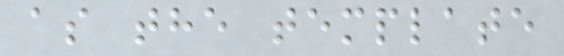as the template
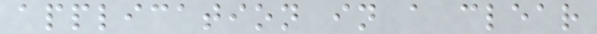application in a clear
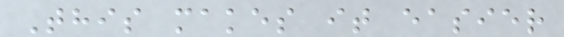This makes it easier
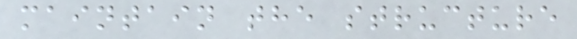maintain the structure
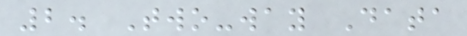2. Two-way Data
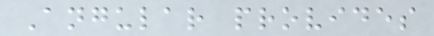Angular provides
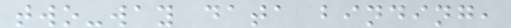two-way data binding,
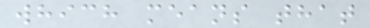which means that
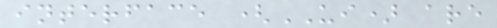interface (UI) are
